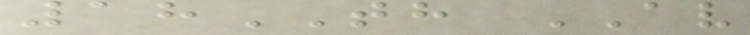18TH AV
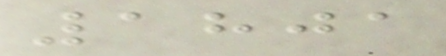1801
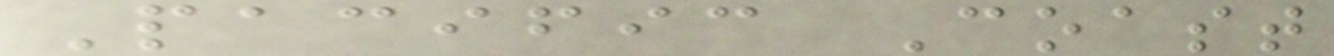Pacific Coast
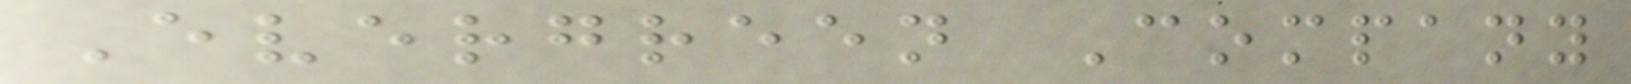Evergreen Company
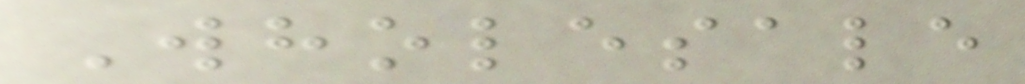Wholesale
